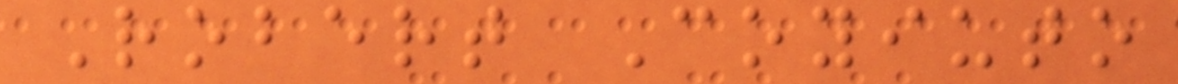Robert Coyiuto
